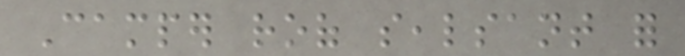Camper roof sealsant for
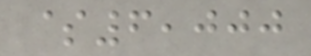$6,000
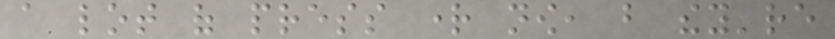a lot of press right now, but they're
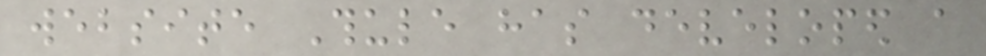website Thule has developed a
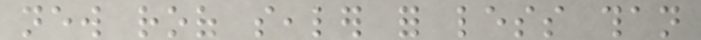new roof sealer for less than
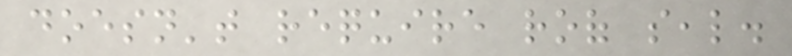doesn't require roof seal.
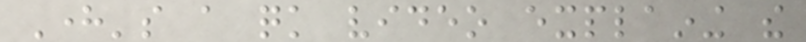Here's a quick video explaining the
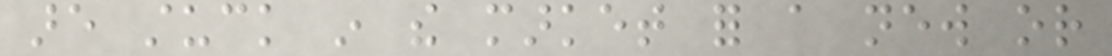are stuck in the market for a new or
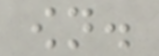own.
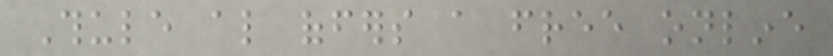Thule also offers a free online
